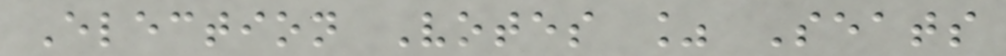Election Votes % Seats
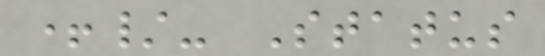+/- Status
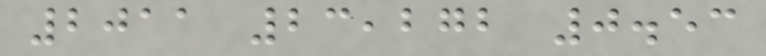2011 23,272 0.53
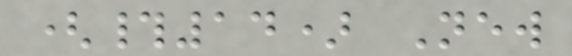(#14) New
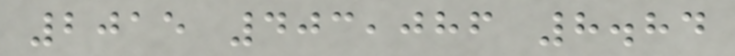2015 403,086 8.84
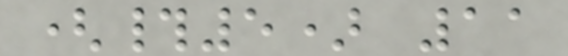(#5) 11
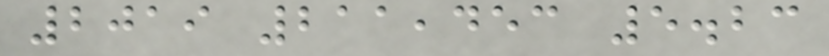2019 211,453 5.23
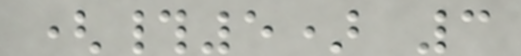(#5) 3
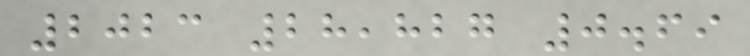2023 28,827 0.69
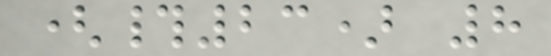(#23) 8
